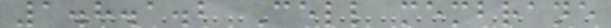1.8.1.2 Cell membrane
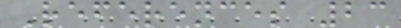References 23
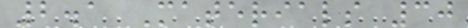2.1 Materials 30
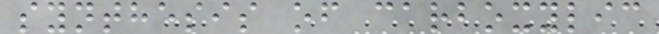synthesis of carboxylic
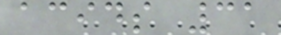acids 31
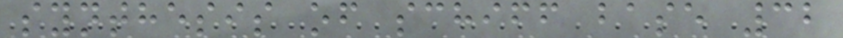synthesis of schiff base 32
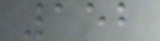152
